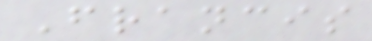Francis
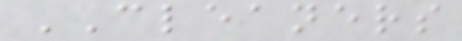CLEANERS
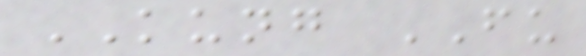KUNG FU
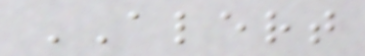ALERT
